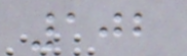102
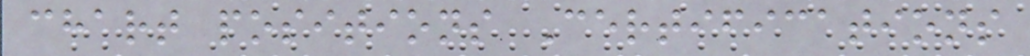chart positions Certifications
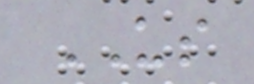US
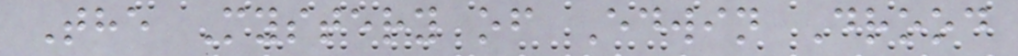The Mystery of Edwin Drood
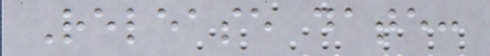Release date:
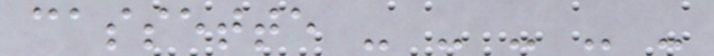cassette - - - - -
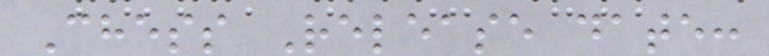Chess Release date:
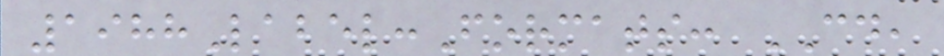1988Label:Formats: CD,
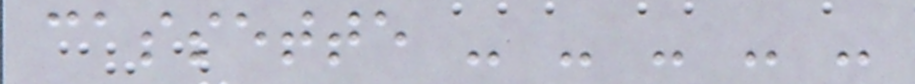cassette - - - - -
